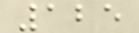125
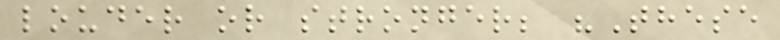louder or stronger; "These
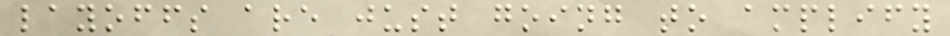layoffs are just going to amplify
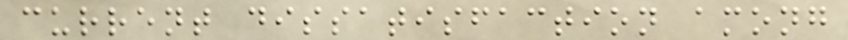current dissatisfaction among
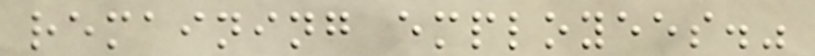remaining employees."
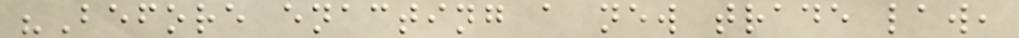"Before enacting a new trade law,
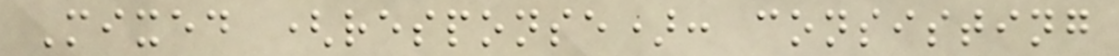Mixed (response): consisting
